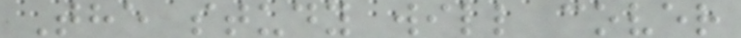The study will cover
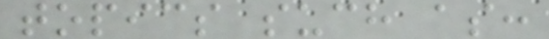topics such as:
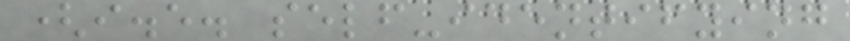(i.e. self-identifying
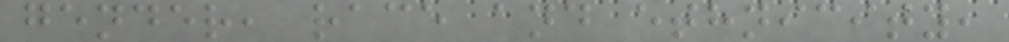gender, race and ethnicity,
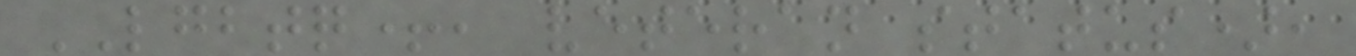LGBTQ+, veteran status),
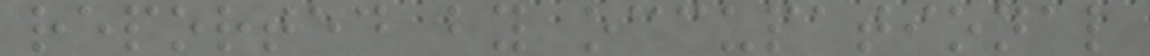reported by occupational
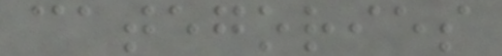categories
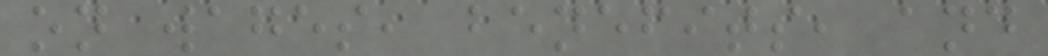on wages, benefits, and
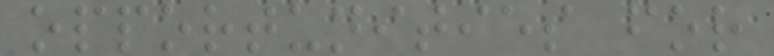opportunities for
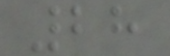28
